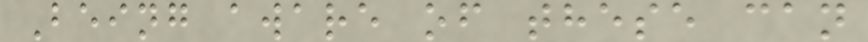Being aware of these can
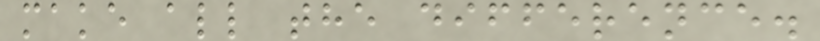make all the difference.
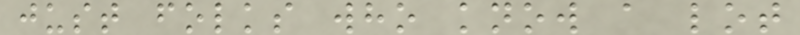just folks who know a lot
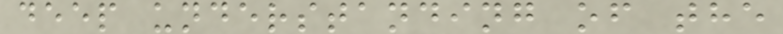deep understanding of the
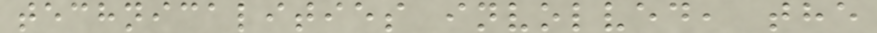technicalities involved, the
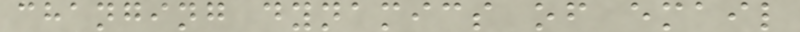changing dynamics of email
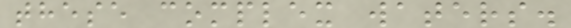these complex waters.
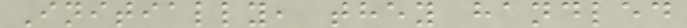Initially, they handled
